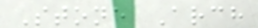Stone Arch
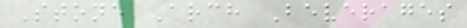Stone Arch Beverages
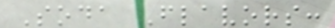Soda Flavors:
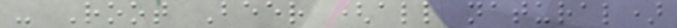- Root Beer (all natural)
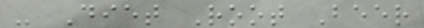- Diet Root Beer
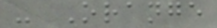- Orange
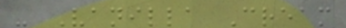- Vanilla Cream
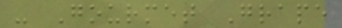- Gourmet Grape
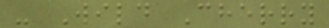- Wild Cherry
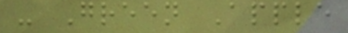- Green Apple
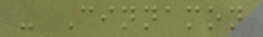- Cinnamon
